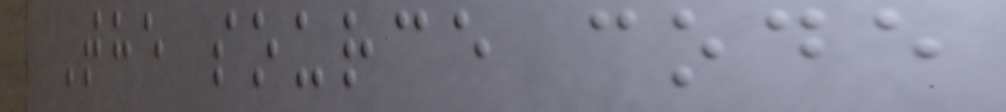The source code
